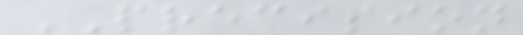PRECISION
